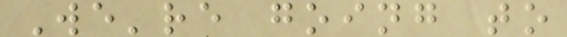We're going to
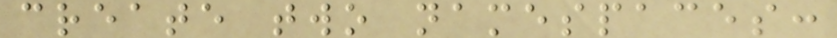create two namespaces:
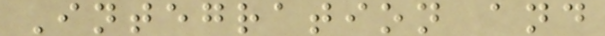Integration and
